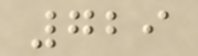729
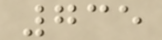735
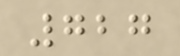727
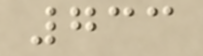733
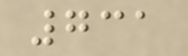731
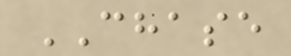CHASE
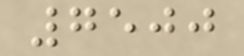7500
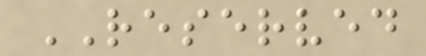RESERVED
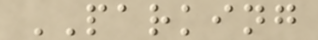PARKING
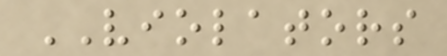VIOLATORS
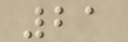21
